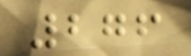276
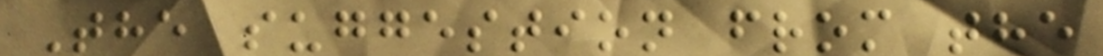The suggestion from the
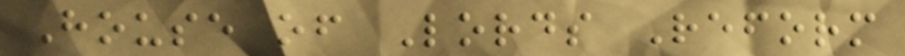House of Lords Reform
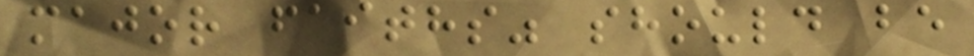major faiths" should be
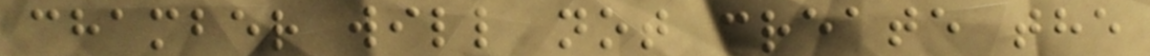chamber will not create the
